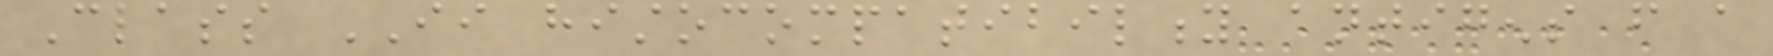Class II histocompatibility antigens from a
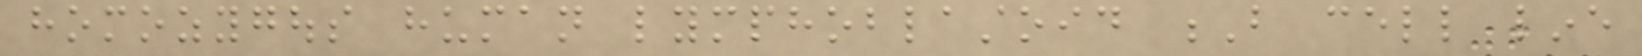homozygous human lymphoblastoid B cell line
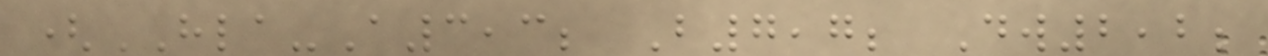(HLA-A3,3; B7,7; Dw2,2;
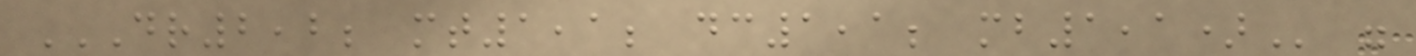DR2,2; MT1,1; DC1,1; MB1,1) were
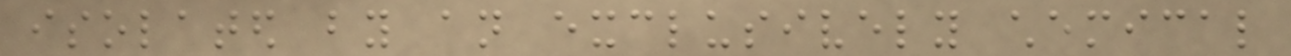isolated by an exclusively chemical
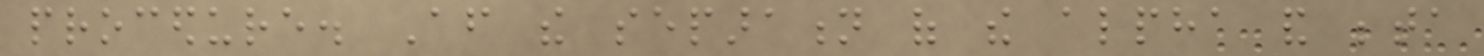procedure. After the separation of the alpha and beta
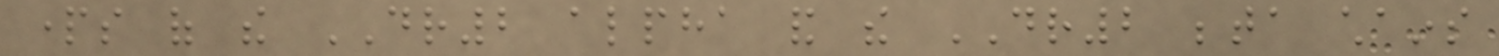parts of the DR2 alpha and the DR2 beta chains
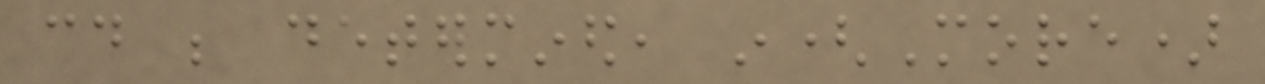could be determined, in(More)
